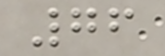76
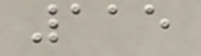115
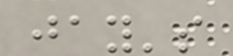jay's
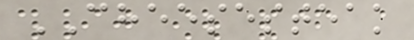CHEESESTEAK
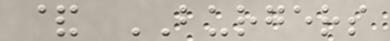& BURGERS
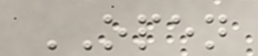OPEN
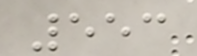553
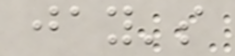jay's
